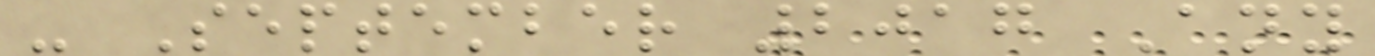- September 2017 Any
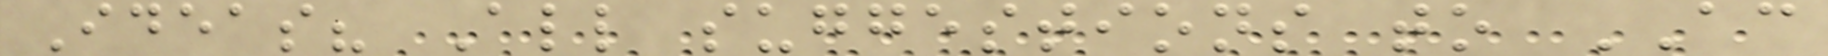Ideas? All suggestions to AC
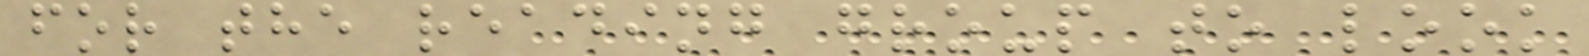for the reading group to look
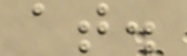at.
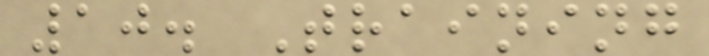10. Training
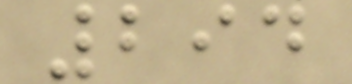294
